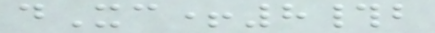dXc+8#b
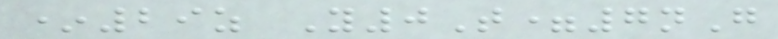*29z Y0T=7nG
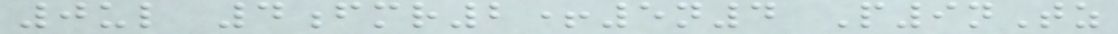0ul 4fmr2+5n4 P9nTz
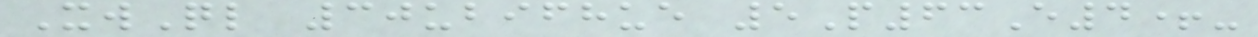XwQl 30ubifhue 5P63E4+-
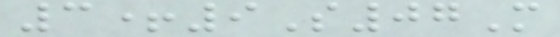3+9S07M
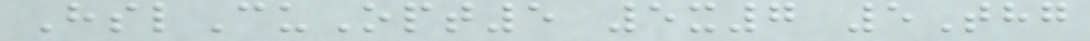HslCuOpt5 5x7 5Thg
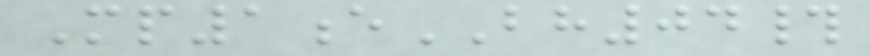Mp1eBH04#
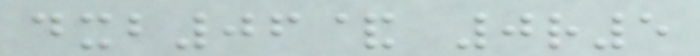dxb06& 0r5
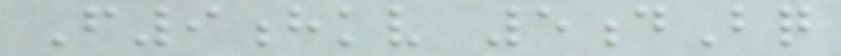F9hkv 5dBq
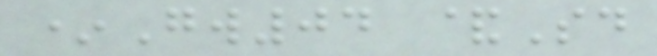*Gw04 &Sd
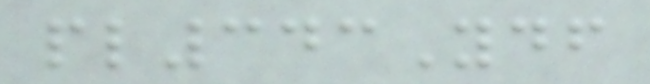pl343Ydf
